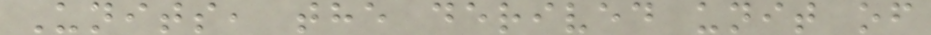Units, the derived unit of
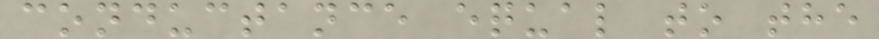conductance equal to the
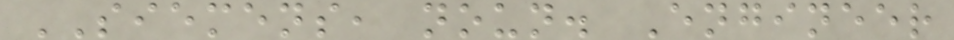SIEMENS, noun. Engineer
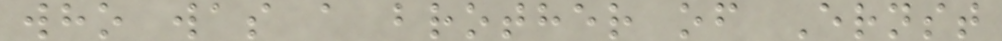who was a brother of Ernst
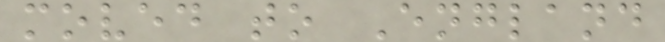moved to England
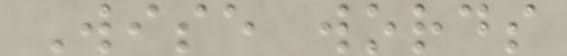Wise words
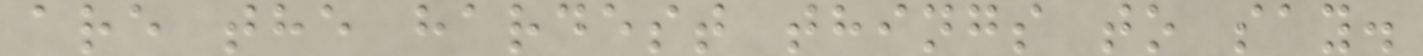are the hardest things to say.
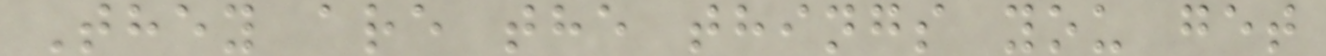They are the things you get
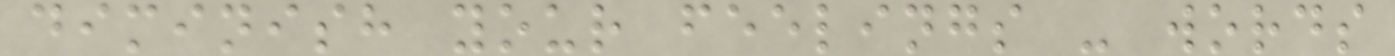diminish your feelings - words
